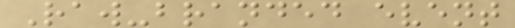Raw-branded event
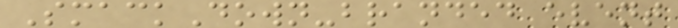SmackDown-branded event
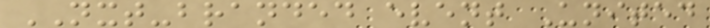NXT-branded event United
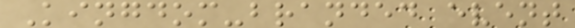Kingdom-branded event
